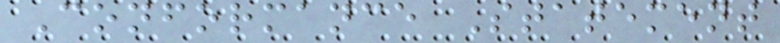Conformance Statement
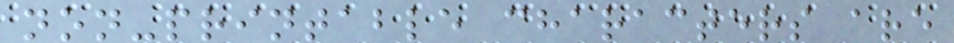non-printable characters are
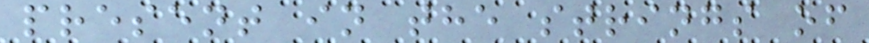present in the strings of
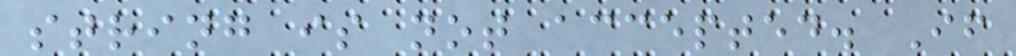string is not accepted. If
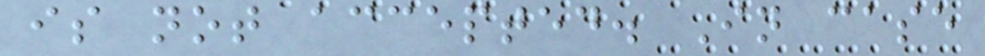is not accepted. In case
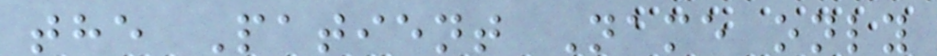the Patient Name only
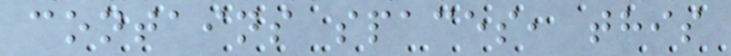contains spaces, this
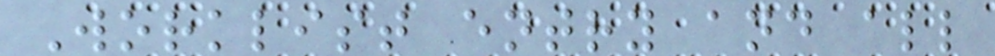Worklist entry and all
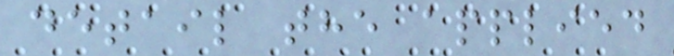detail the applied
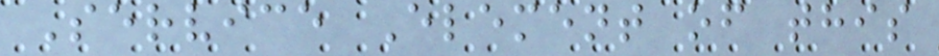Service Element of this
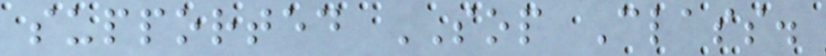supported SOP Class.
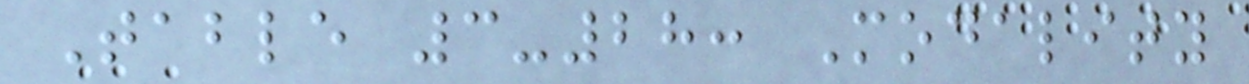Table 3-28: Modality
